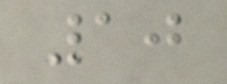10
